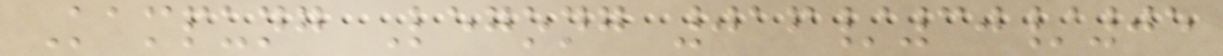Kampung Legong 016/30/05
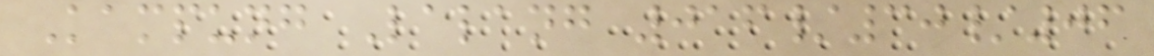Kampung Lalang 016/30/06
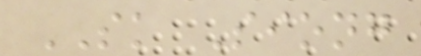SK Siong
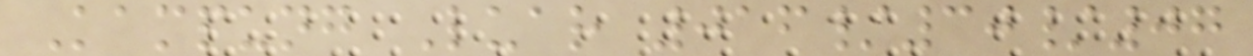Kampung Luar 016/30/07
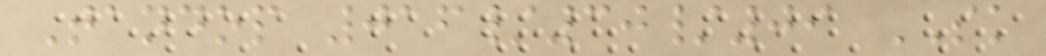Tandop 016/30/09 SK
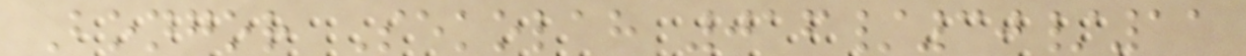Bongor Sekolah 016/30/11
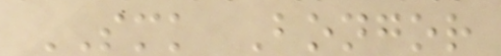SMK Bongor
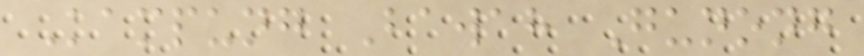Kampung Bawah Gunong
